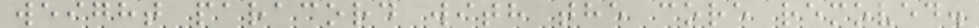weight paracord with the core removed.
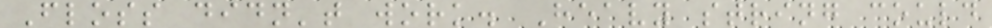Floss didn't work. Heavy string could
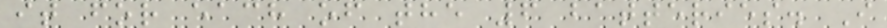it for each of the 6 batteries. I
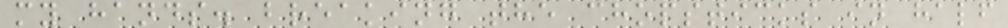my hands. breaking the chopsticks in half
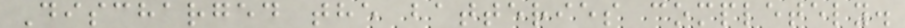Discharged the batteries completely.
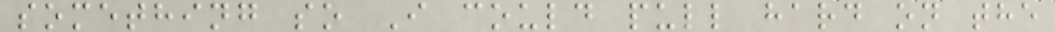something so I could pull hard on the
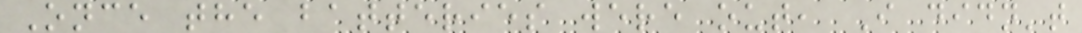Once the batteries were out, I didn't
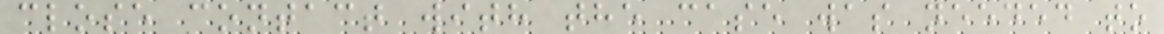close contact with the case was needed to
